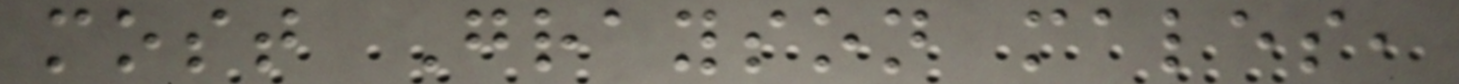most Grayson males,
